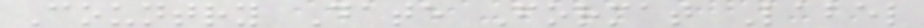Country Date Format Label
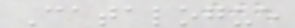Catalogue
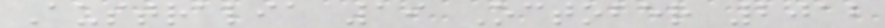Australia 19 October 2012
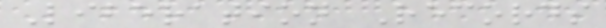Liberation Records
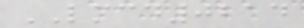LMCD0214
